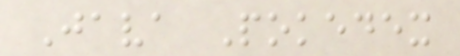Java Pokedex
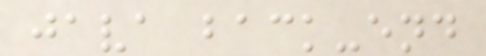java back-end
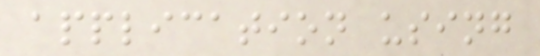application using
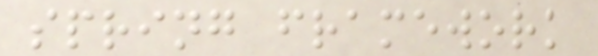spring framework
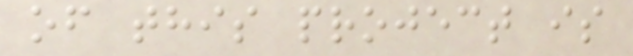of this project is
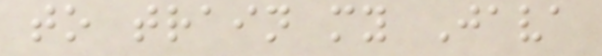to train my Java
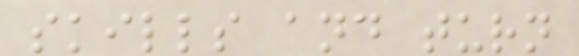skills and turn
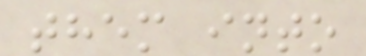them into
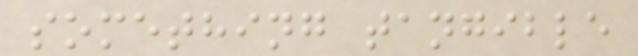something tangible
